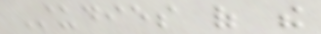Studies of the
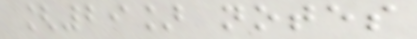[29] notes
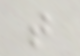that
